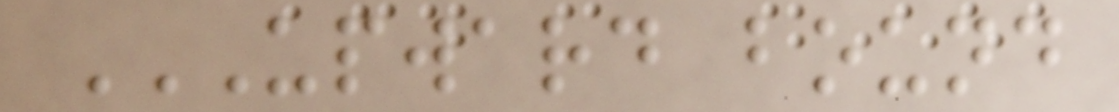UPWARD BOUND
